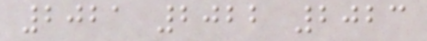2021 2022 2023
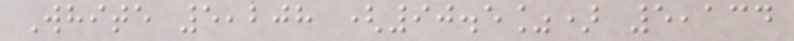White 5,208 (90.5%) 5,134
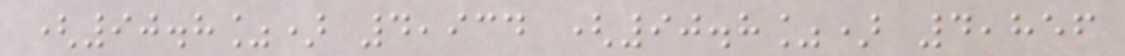(90.8%) 4,934 (90.8%) 4,856
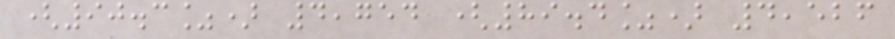(90.3%) 4,754 (89.4%) 4,526
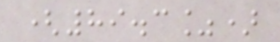(89.3%)
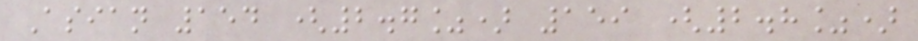Asian 154 (2.7%) 159 (2.8%)
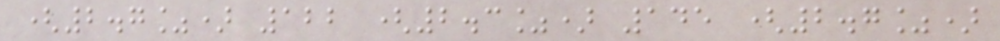(2.7%) 122 (2.3%) 145 (2.7%)
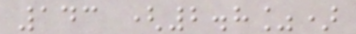143 (2.8%)
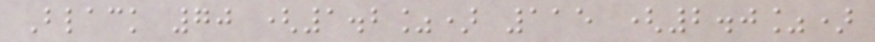Black 70 (1.2%) 115 (2.0%)
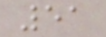51
